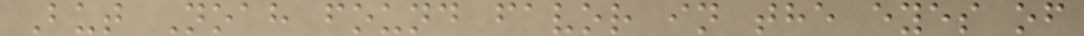But Noah found favor in the eyes of
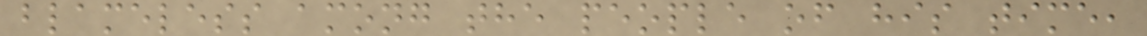blameless among the people of his time,
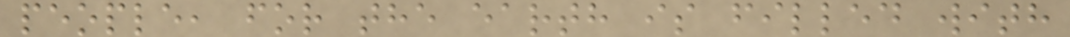people, for the earth is filled with
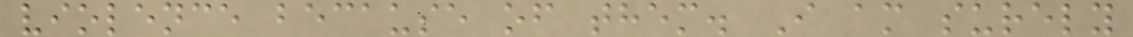violence because of them. I am surely
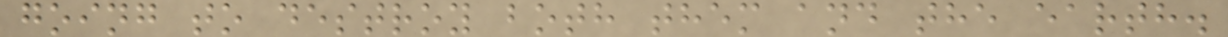going to destroy both them and the earth.
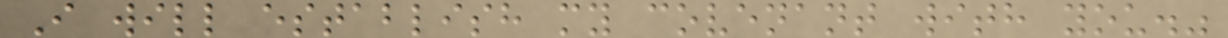I will establish my covenant with you."
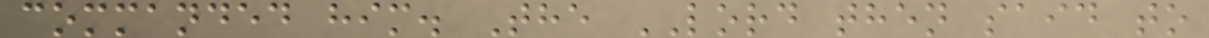commanded him. The LORD then said to
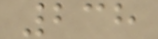238
